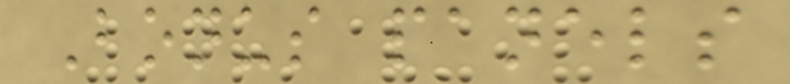Bonus panels
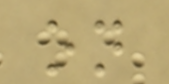on
